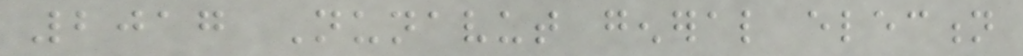2017 Nunavut general election
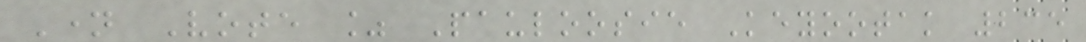Name Vote % Pauloosie Keyootak 235
